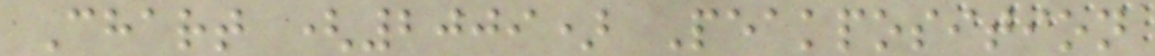Chart (2009) Peakposition
